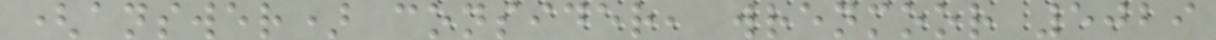(answer) consider, wrenmoor 5029
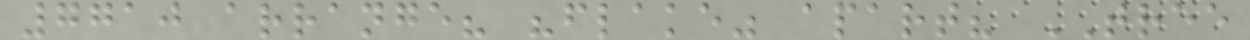7710 arrange? "flake" apart? TREE
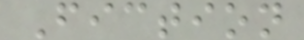Fiction
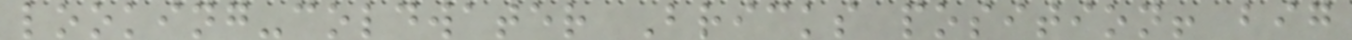looking-coldwater Bricks position! big
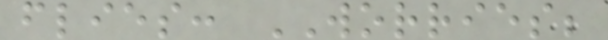flies: WORRIES;
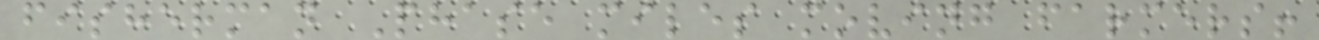fisherman Phase miles moving farmers!
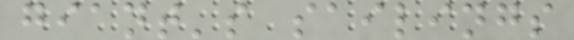giant's sailings
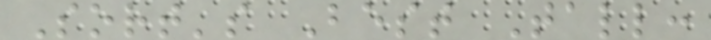Sort's Best Tall:
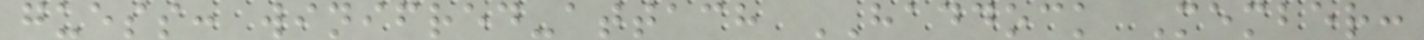guess: winifred-attach HADDOCK Member:
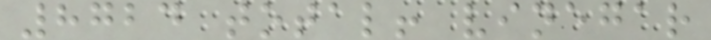8724 total! vinegar
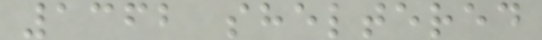1362 sheltered
